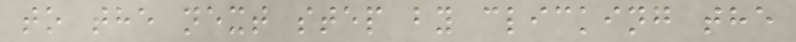to the next step by clicking the
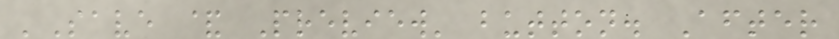'Save & Preview' button. After
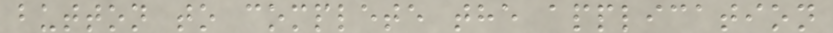button to complete the application
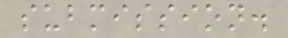submission.
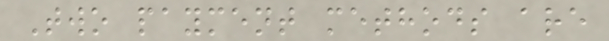Two payment methods are
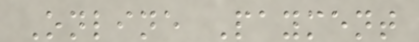Online Payment
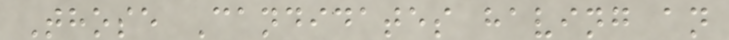Those Candidates having an
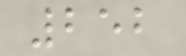252
